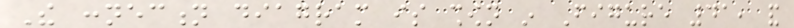The connection diagram is shown in Figure 41, and
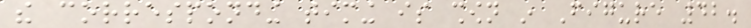the corresponding timing is shown in Figure 42.
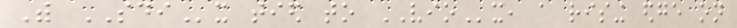With SDIx tied to VIOx, a rising edge on
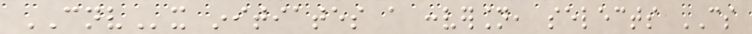CNVx initiates a conversion, selects CS
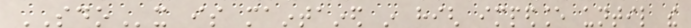SDOx is maintained in high impedance until the
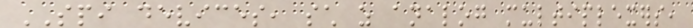SPI devices, such as analog multiplexers,
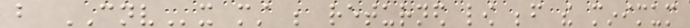but CNVx must be returned low before the minimum
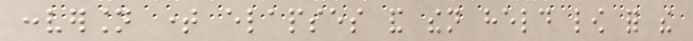conversion time elapses and then held low for the
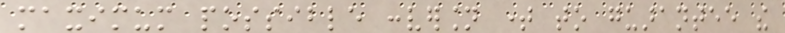maximum possible conversion time to guarantee the
